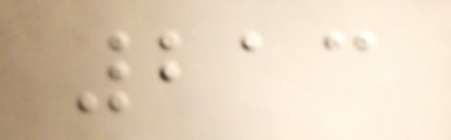213
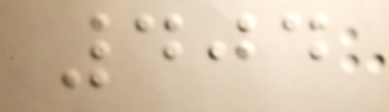404
